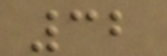32
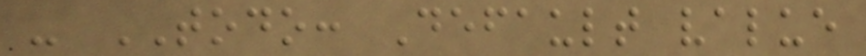- TODO: Default value
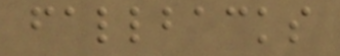fallbacks
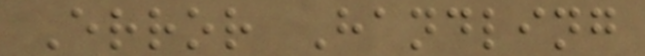Error Handling
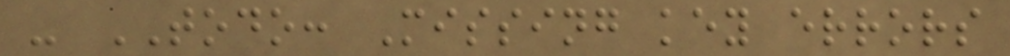- TODO: Missing key errors
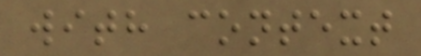with context
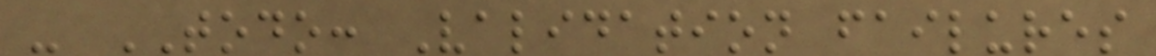- TODO: Validation failures
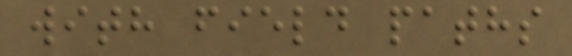with field paths
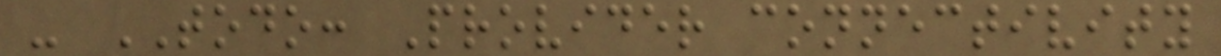- TODO: Provider connectivity
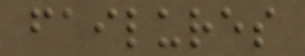failures
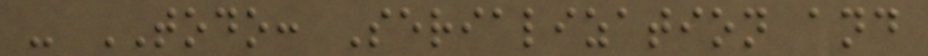- TODO: Serialization and
